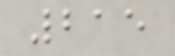215
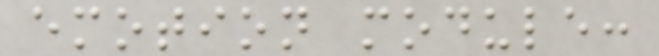emotion module:
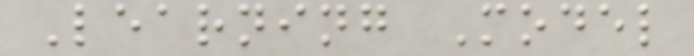Learning Model
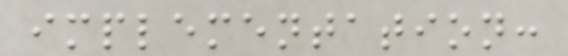implementation:
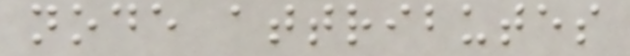node attributes
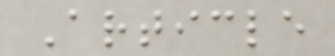Article
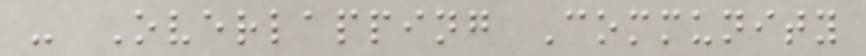- Overlapping Community
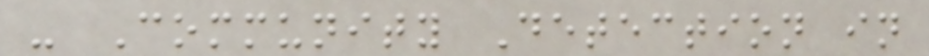- Community Detection in
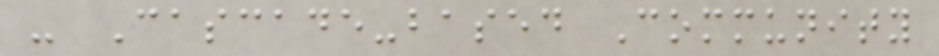- Cascade-based Community
